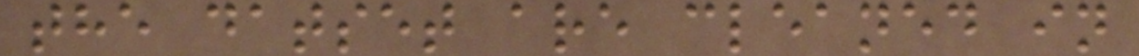the datset are cleaned in
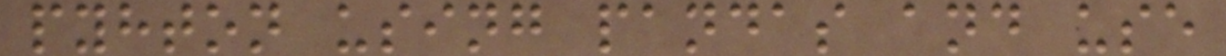pyhton using pandas and use
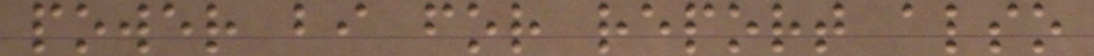power bi for report also
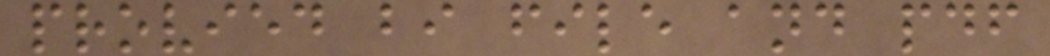provied bi file and pdf
